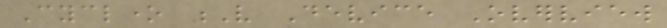Cyclone V Device Overview
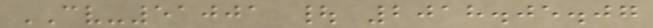CV-51001 | 2018.05.07
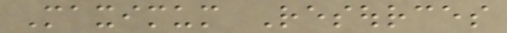Maximum Resources
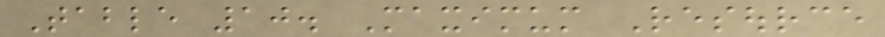Table 10. Maximum Resource
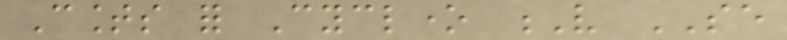Counts for Cyclone V SE
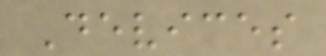Devices
